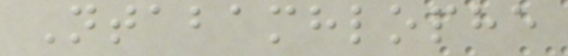Ntabamhlophe
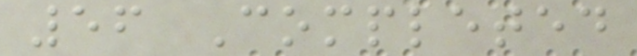56 Completed
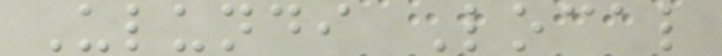Ulundi Local
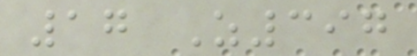17 Z397
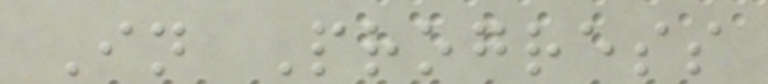In Progress
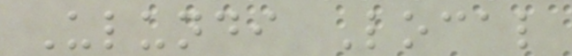Ulundi Local
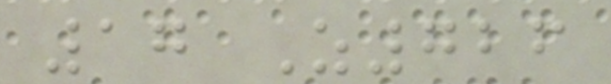17 Z726
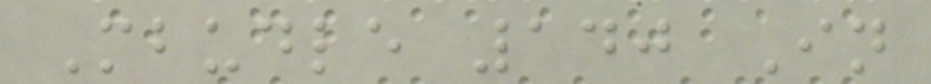Mbudle 140 In
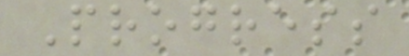Progress
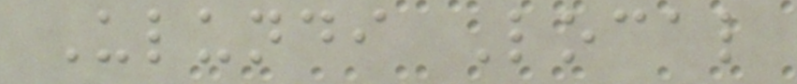Ulundi Local
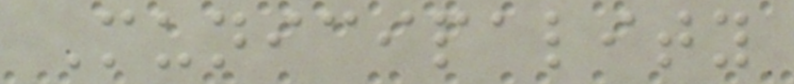Municipality
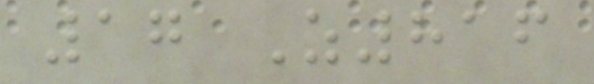17 Z816
